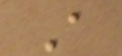A
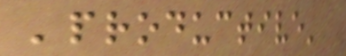'productive'
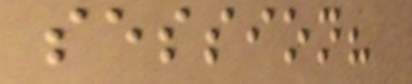session?
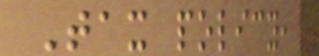Tax policy,
